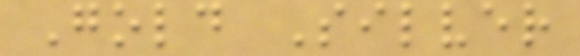Gold Silver
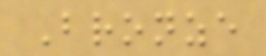Bronze
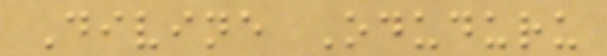Divine Oduduru
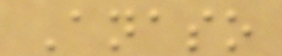Anaso
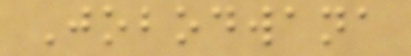Jobodwana
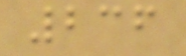236
